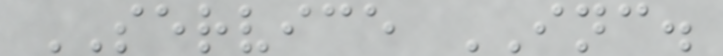SERVICE INC.
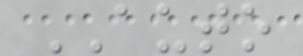AUTO
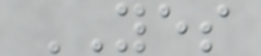YES
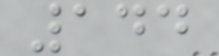144
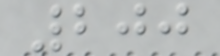200
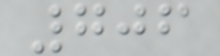706
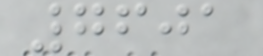7601
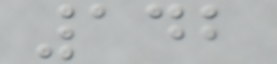142
